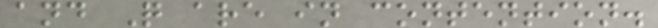and Q are in contention.
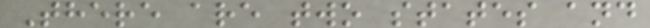There are two states and
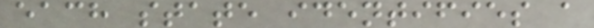each state identifies a
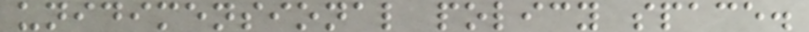unidimensional policy space.
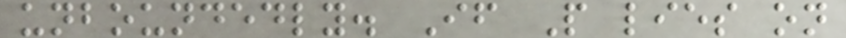unboundedly. If P lies on
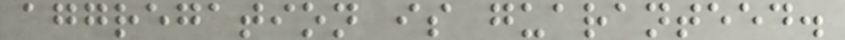aggregation is guaranteed.
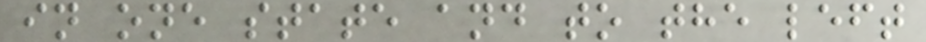in one state and to the left
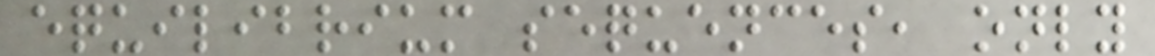equilibrium sequences, only
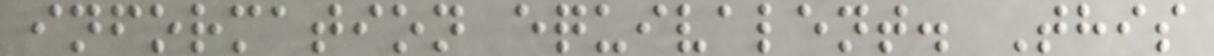information equivalent. This
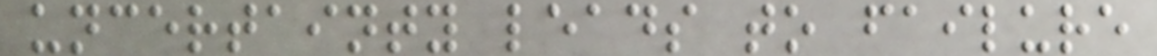uncertainty leads to failure
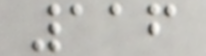116
